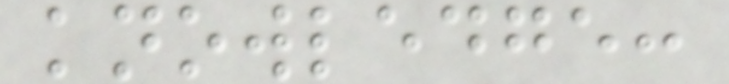knowledge:
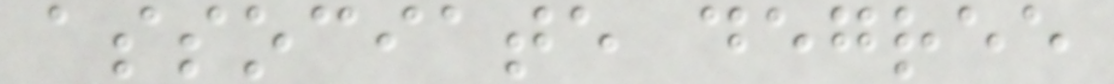associate degree
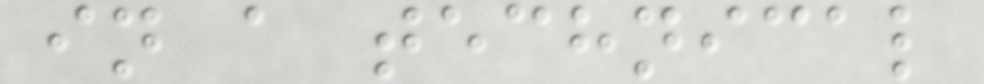in a technical
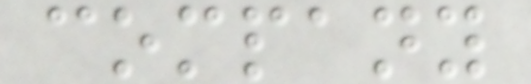company
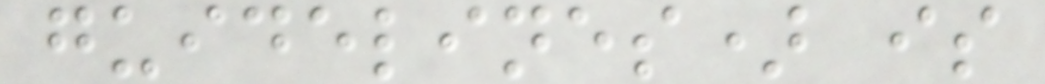guidelines) is
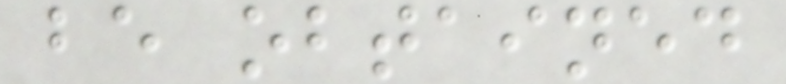be obtained
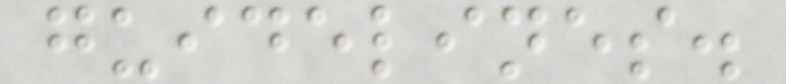guidelines.
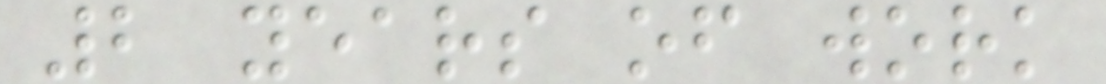2 years of work
